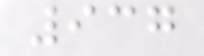937
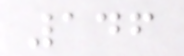146
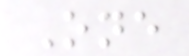One
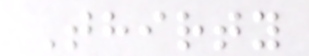Thirty
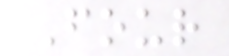Four
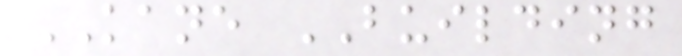KANE BUILDING
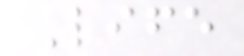Life
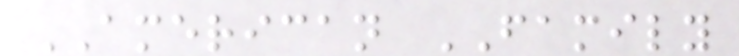AMERICAN FAMILY
